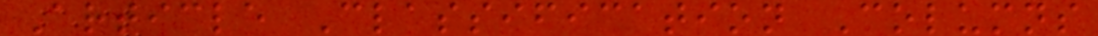Article Classification Columns
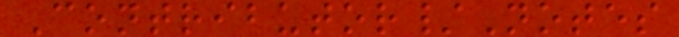Contributor/Notes
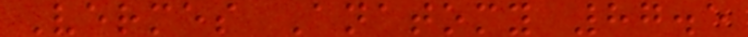Vermes Anatomy 87.5
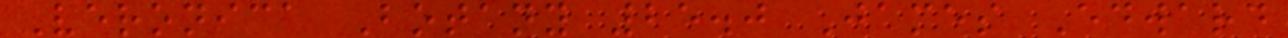Veronica Botany 25.0 James Edward
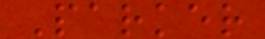Parker
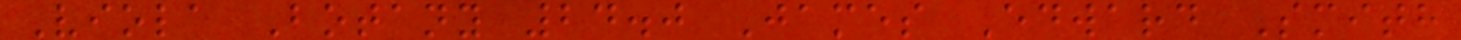Viola Botany 24.0 James Edward Smith
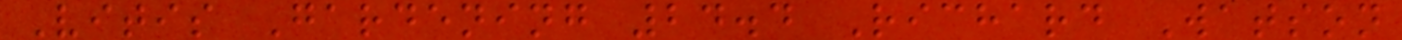Vitis Gardening 24.4 Richard Watson
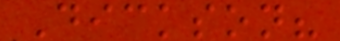Dickson?
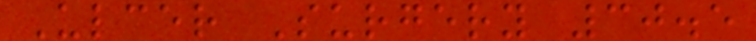Ulcer Surgery 30.5
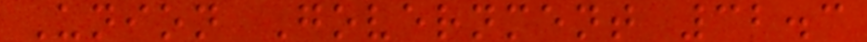Union Government 32.3
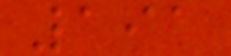191
